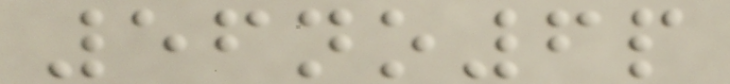56no6p
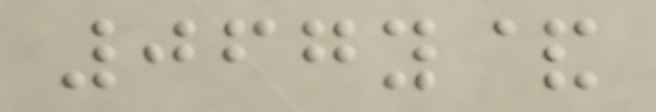067y&
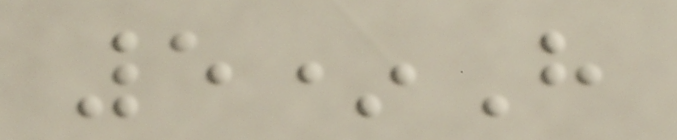5*H
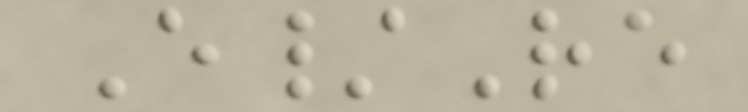E/Re
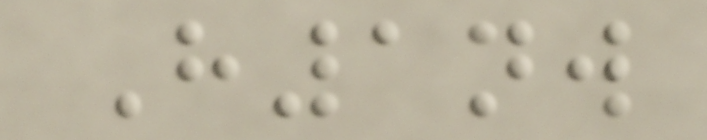H1nw
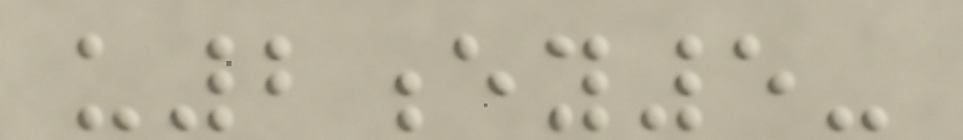u2ey5-
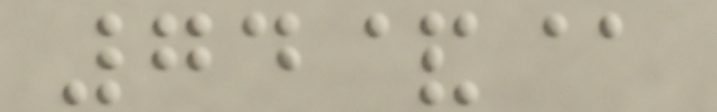74&@
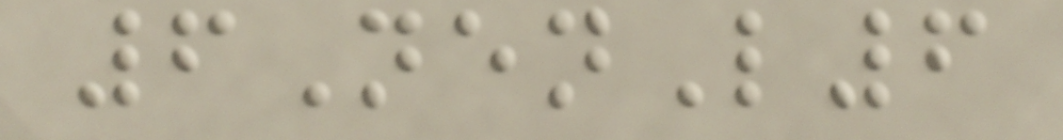6NenL6
